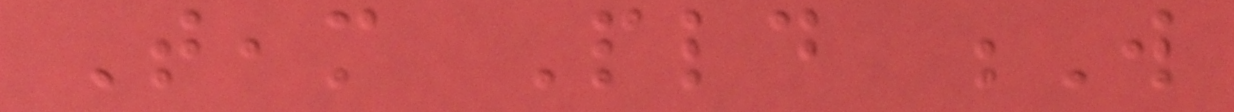Team Pld W
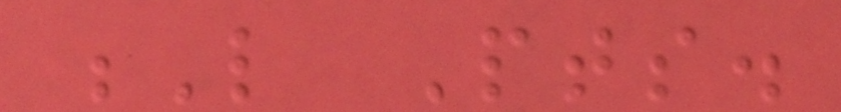L Pts.
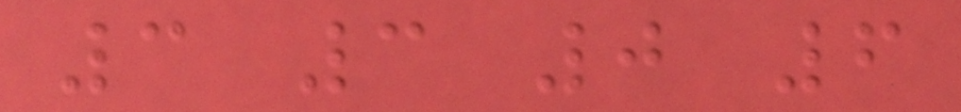3 3 0 6
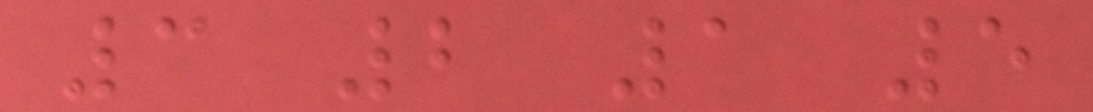3 2 1 5
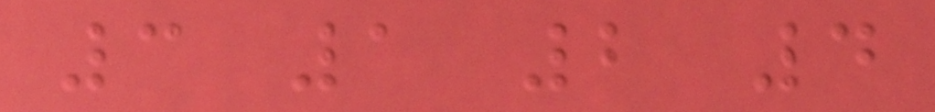3 1 2 4
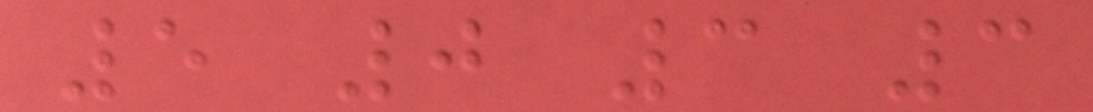5 0 3 3
